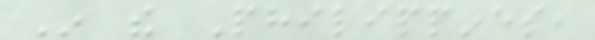In the Philippines,
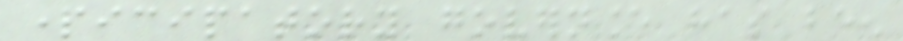participatory governance has been
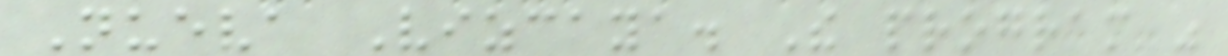Nueva Vizcaya. The program was
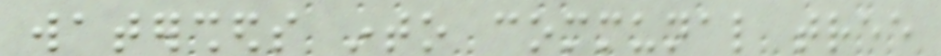watersheds into communal tree
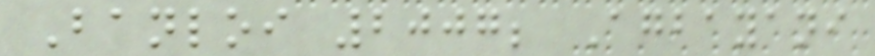Banloi 2007; Agbayani
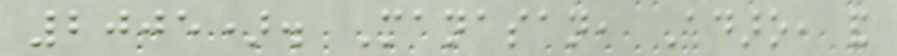2005). Manasan, Adaro, and
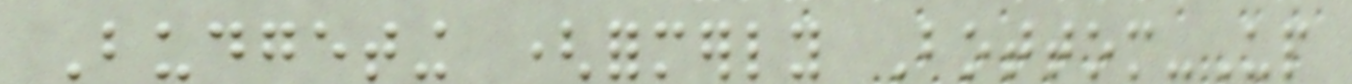Budgeting (formerly Bottom-Up
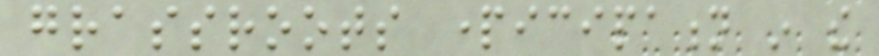grassroots participation in the
